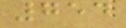754
